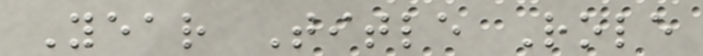Year Title Role
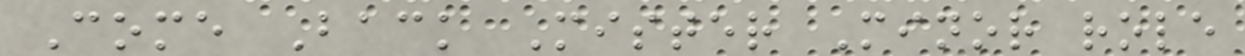Come Back Mister Minor role
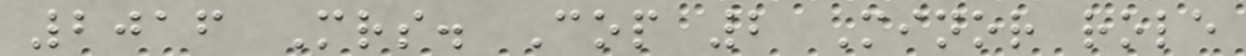2016 Mrs. Cop 2 Minor role
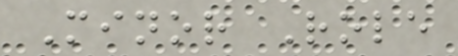Minor Role
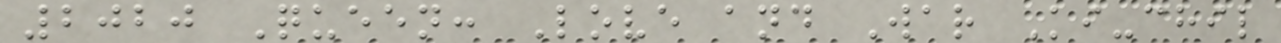2020 Queen: Love and War Ki-chil
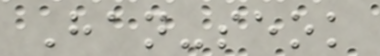Han-seok
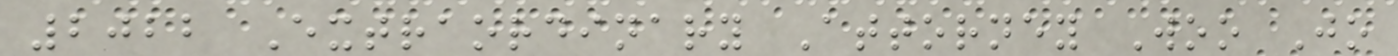2022 Extraordinary Attorney Woo Jo
